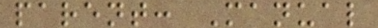parent: Manual
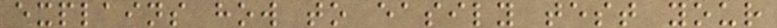explains how to easily test your
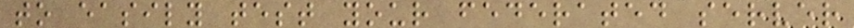to easily test your federated server
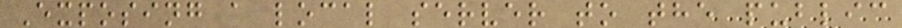Exposing a local server to the public
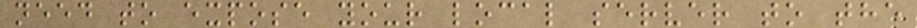need to expose your local server to the
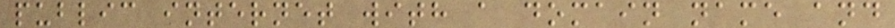public internet with a domain name and
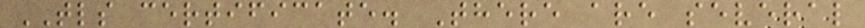TLS certificate. There are several
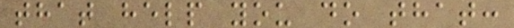that help you do that:
